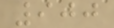900
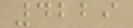4229
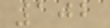102
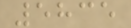5835
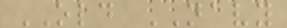OLD NAVY
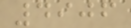4906
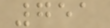751
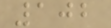102
